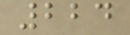224
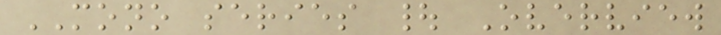MONO series | Overview
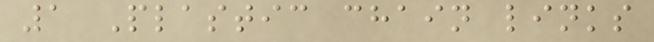1 Plastic chain links
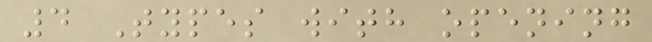4 Types with opening
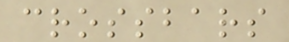crossbars
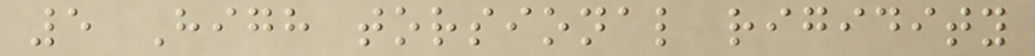5 High torsional rigidity
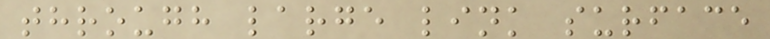through large link surface
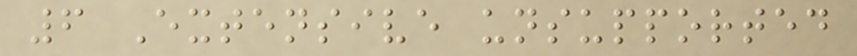6 Extensive unsupported
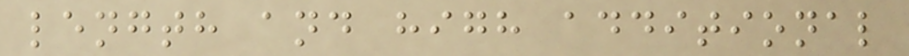length and high additional
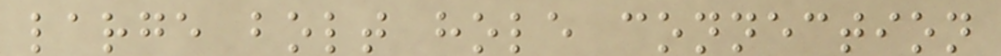large bolt hole connection
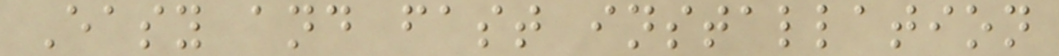Easy and fast installation
